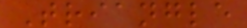Triangle
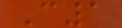C1
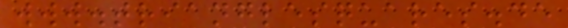www.trianglesquares.de
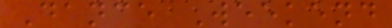Dance Weekend
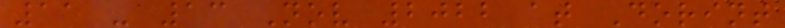11 - 13 Nov 2022 at Dorint
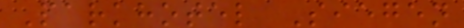Parkhotel Siegen
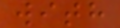with
